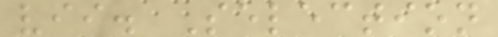vii. Selection
